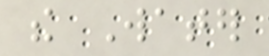the Water
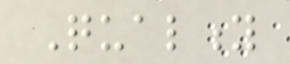Quality
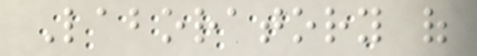Laboratory of
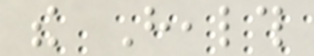the Health
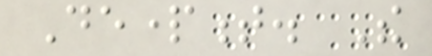Department. The
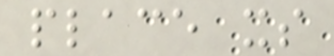place its
